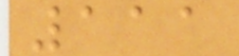111
